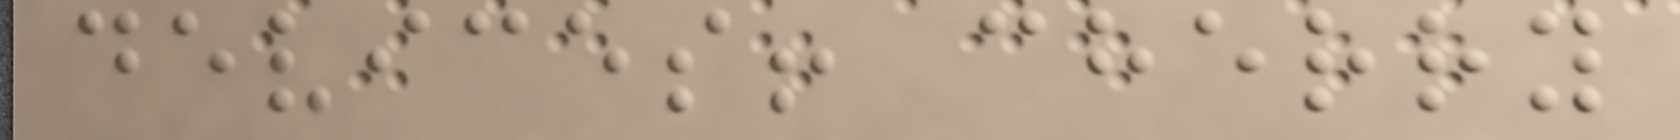devices! cherry
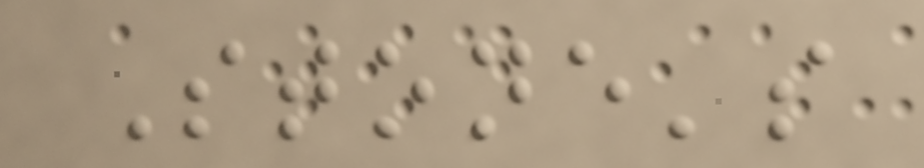Stone's
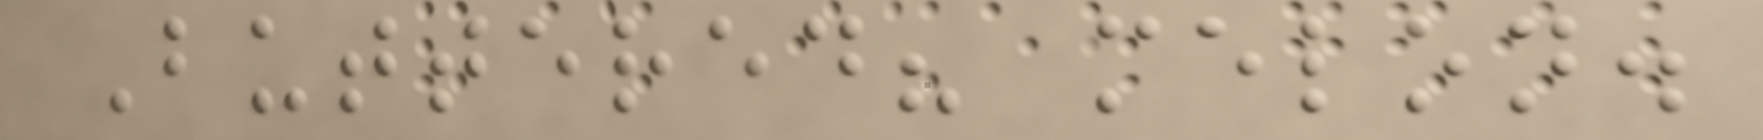Buttered? melon.
